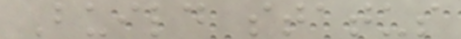Build status
